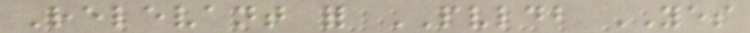Relevant for PVLDB YES
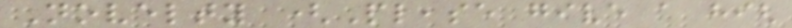Novelty (Please give a high
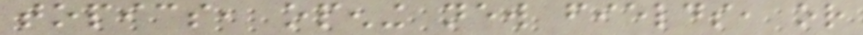topics, opening new fields, or
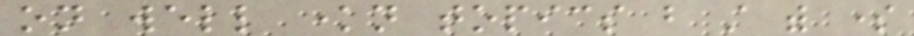on well known topics but still with some
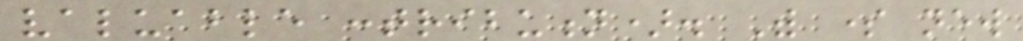valuable contribution). With some new
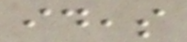ideas
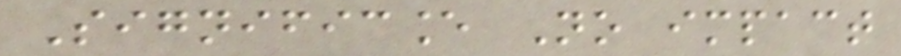Significance No impact
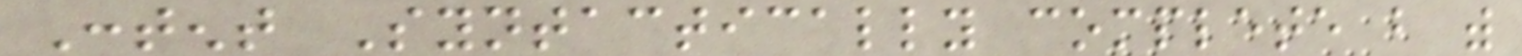Content Syntactically complete but with
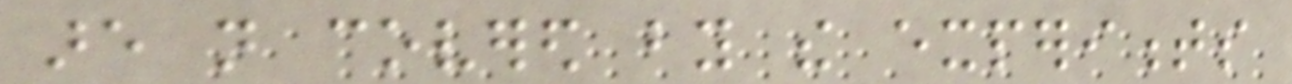are not covered by the experiments
